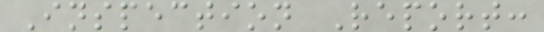Inspection Report:
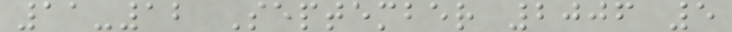11-12 September 2006 5
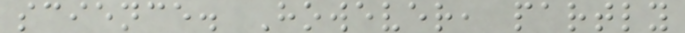science. However, partly
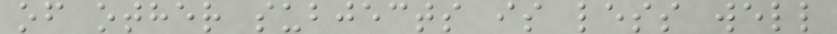of other subjects is less well
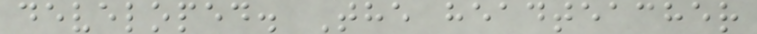developed. The headteacher
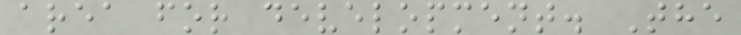area for development. The
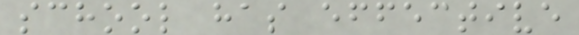school has effective
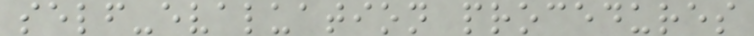self-evaluation procedures
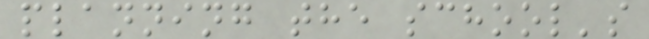planning the school's
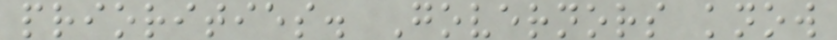priorities. Governors know
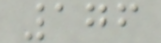176
